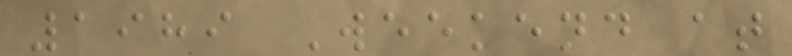1989 Weekend at
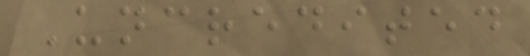Uncredited
